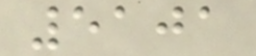5101
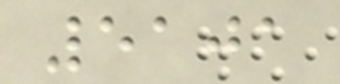5101
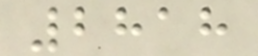2818
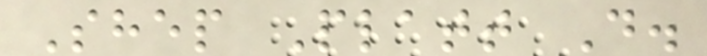Shep Platt D.
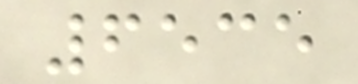6535
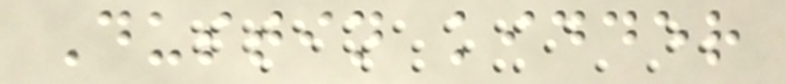Dustin kidder
